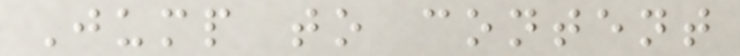Jump to content
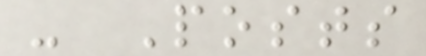- Posts
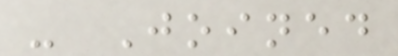- Joined
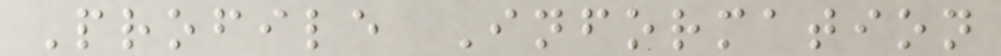Profile Information
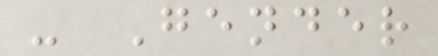- Gender
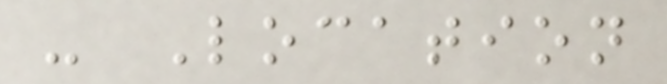- Location
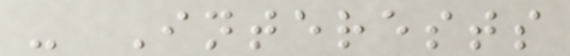- Interests
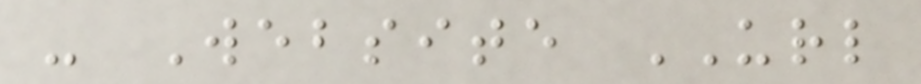- Website URL
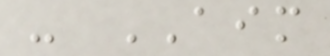- AIM
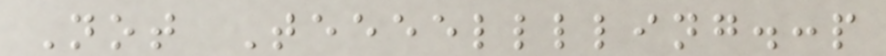Not Teeeelllling.:p
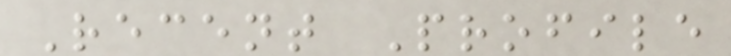Recent Profile
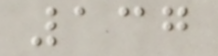137
